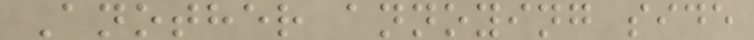Another annoying side
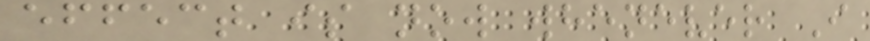effect is now whenever I
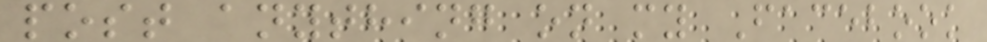post anything on my Facebook
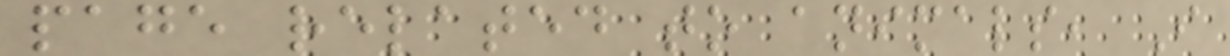page related to animals, I
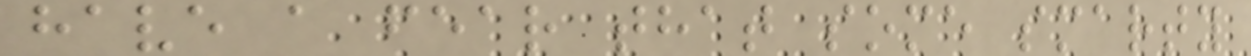have a fear that some smarty
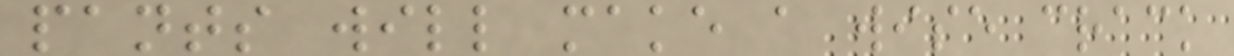pants will make a wise crack
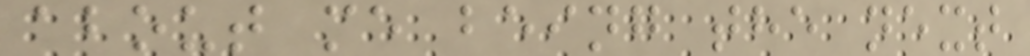about me being the next
